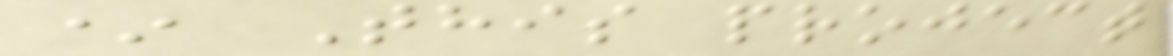* This project
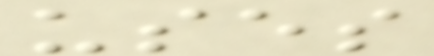uses
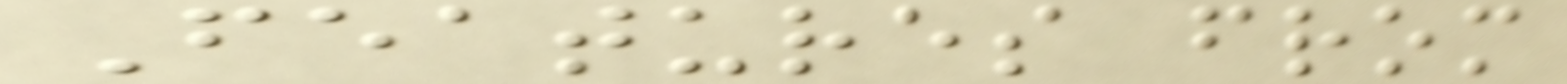Features from
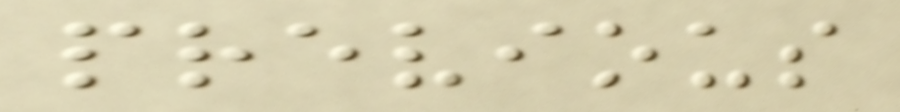previous
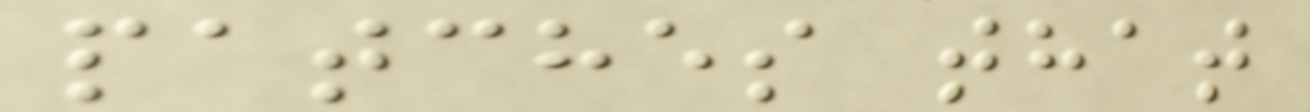patches that
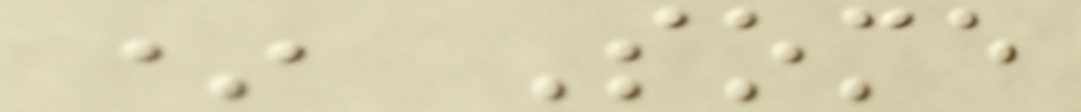* Some
